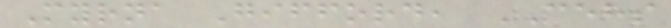Myrna Gifford, CEHS
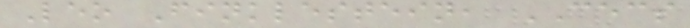Leo Finklestein, CECS
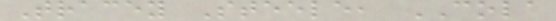Tracey Steele, COLA
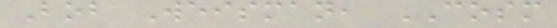Bob Weisman, COSM
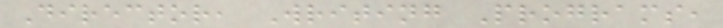Director, Writing Programs,
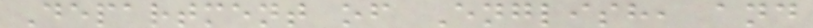Department of English, and
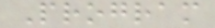Program
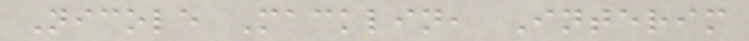Nicole Macklin, Interim
